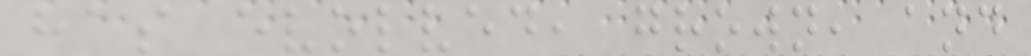has evolved, grown, and
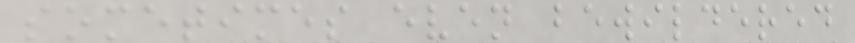sometimes even bewildered
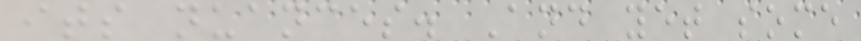its nuances. And yet some
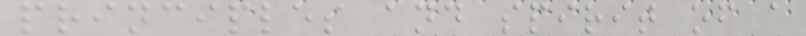principles and spirit of a
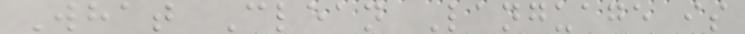What Clean Language is
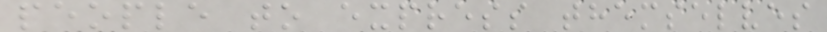people to express themselves
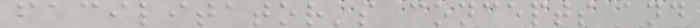facilitator's concepts and
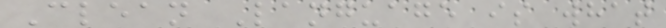Clean Language is what
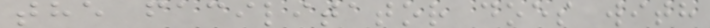the facilitator does with
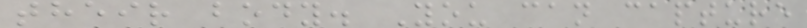their body. You can capture
